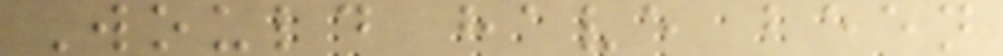Would have been
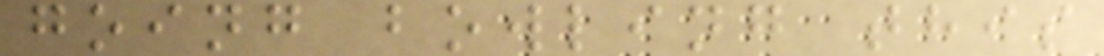going bowling this
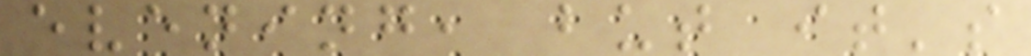evening, but it's
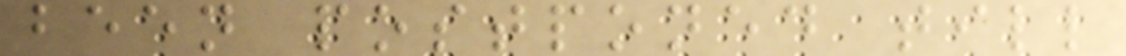been postponed till
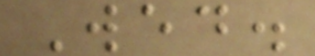Wed.
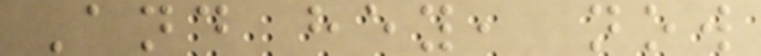And hey, now
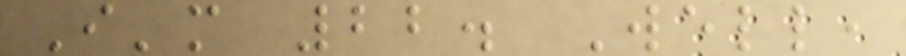I'm 22. Well,
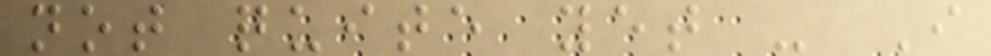not quite yet - I
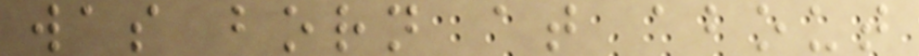was born at about
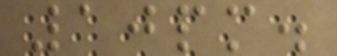10pm.
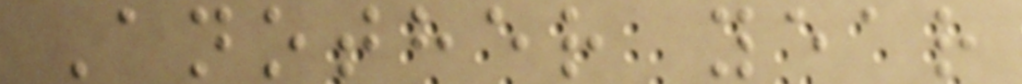Another year
